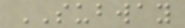SUBWAY
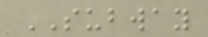SUBWAY
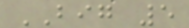BIG 5
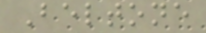Beltone
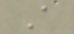A
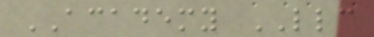ACADEMY LLC
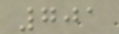701
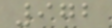972
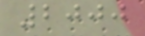2000
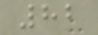82
